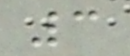3
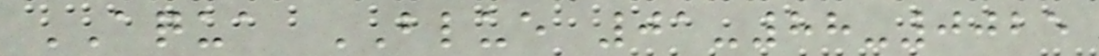AQUA BLUE 01-88-0025
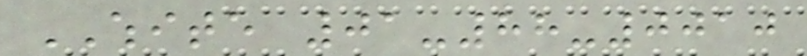WHITE 01-88-0010
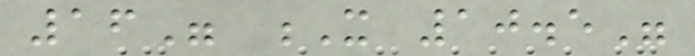16" X 10.5"
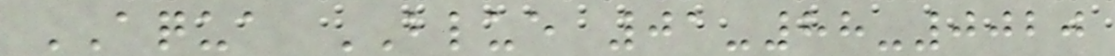AQUA BLUE 01-88-0020
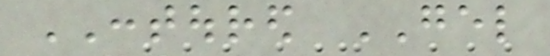CONTOURED GEL
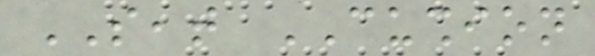SEAT CUSHION
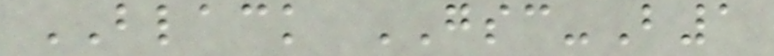BLACK GSC-B1
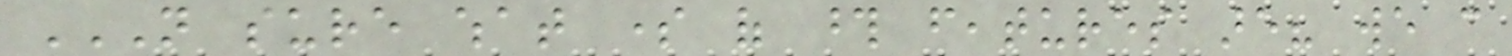NOT SURE WHAT SOME OF THOSE FEATURES ARE? WE CAN
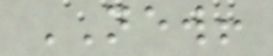NEW!
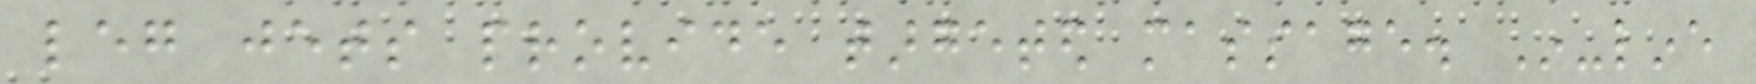leg jets provide targeted massage. In-line
